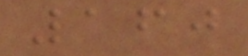160
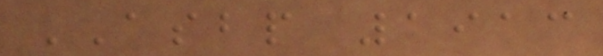ASBP 1913
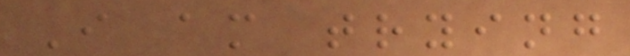I am trying
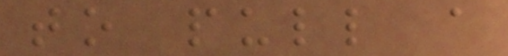to pull a
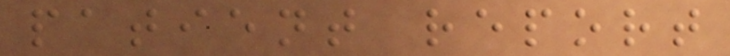patient report
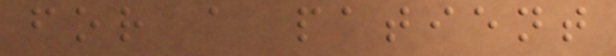for a patient
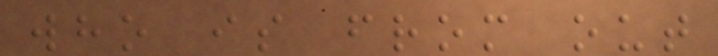who is from out
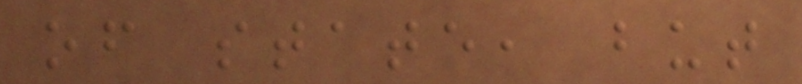of state, but
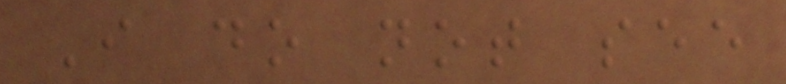I do not see
